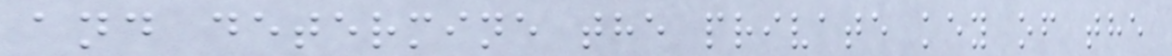and determine the private key of the
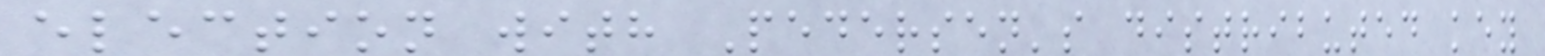election with Pedersen's distributed key
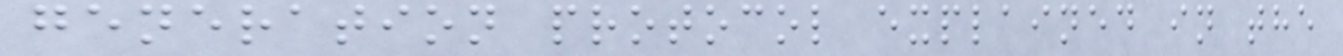generation protocol explained in the
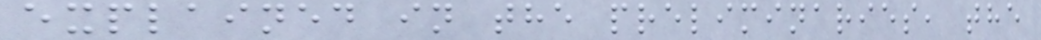explained in the preliminaries, the
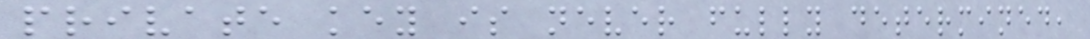private key is never fully determined,
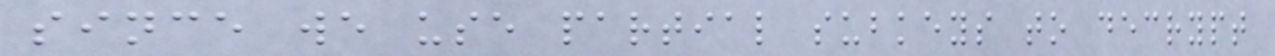since we use partial subkeys to decrypt
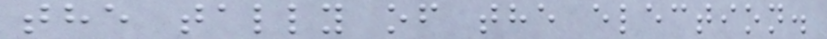the tally of the election.
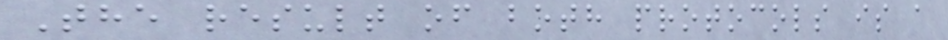The result of both protocols is a
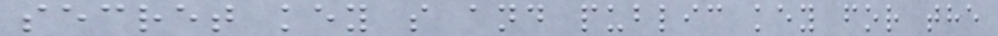secret key s and public key for the
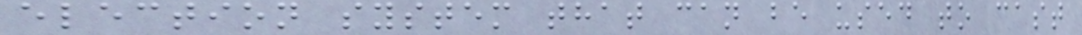election system that can be used to cast
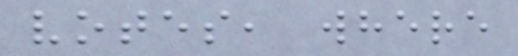votes, where
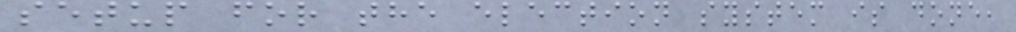setup for the election system is done,
